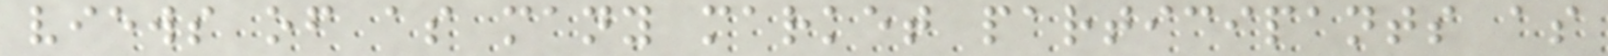views of as many market participants as
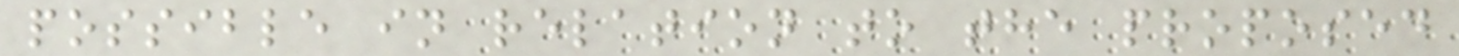possible in relation to the proposed
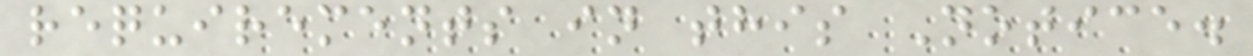requirements in this Notice.
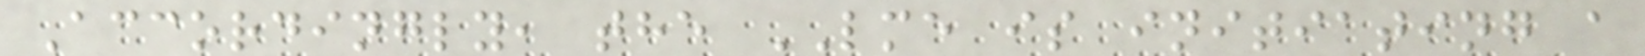Accordingly, the LME is initiating a
